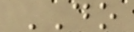DO
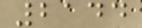2144
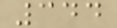344
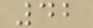42
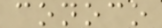conoco
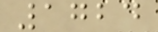1724
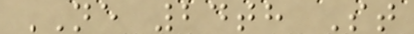NE 24th St
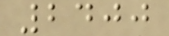2400
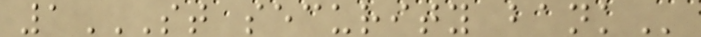1ST SECURITY BANK
